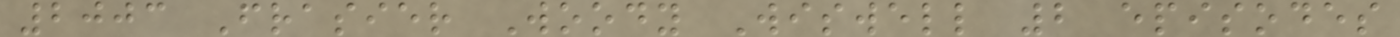2003 Frasier Woody Wiswell 2 episodes
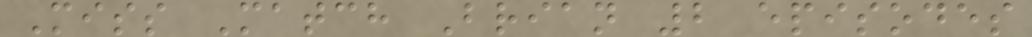Miss Match Brian 2 episodes
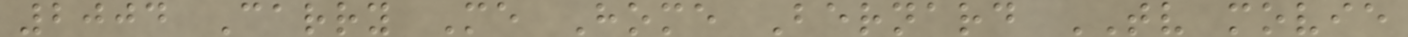2004 Carry Me Home Bernard TV movie
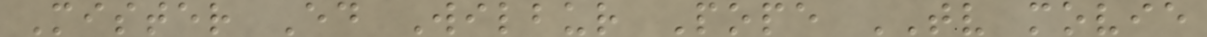Mister Ed Wilbur Pope TV movie
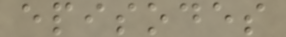episodes
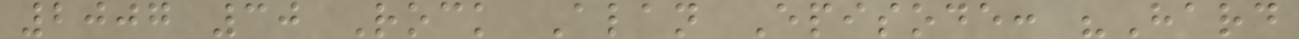2007 30 Rock Alan Episode: "Hard
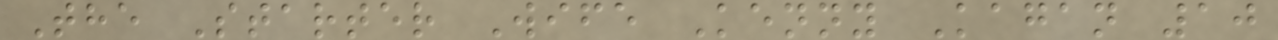The Starter Wife Kenny Kagan 10
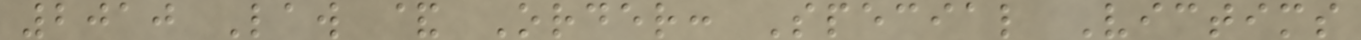2010 Law & Order: Special Victims
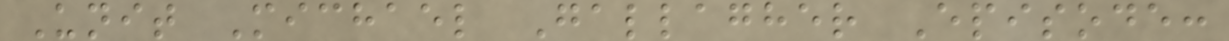Unit Michael Gallagher Episode:
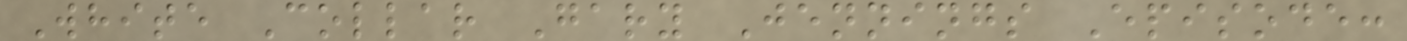White Collar Gary Jennings Episode:
